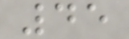45
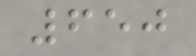650
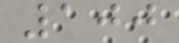100
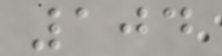104
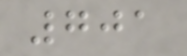701
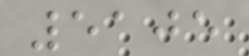5105
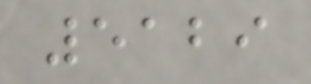5129
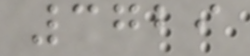3729
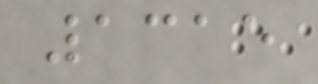1315
